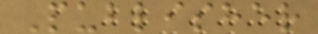Publisher
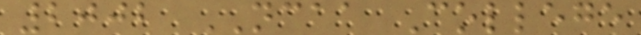2002 NCAA College
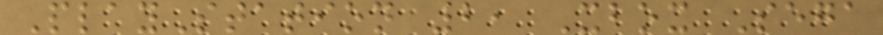PlayStation 2, Xbox Sega
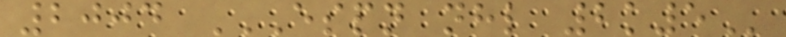2004 ESPN NHL 2K5
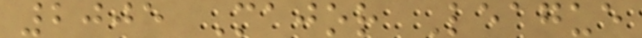2005 Major League
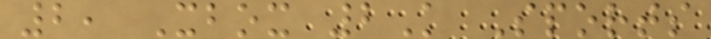2, Xbox 2K Sports
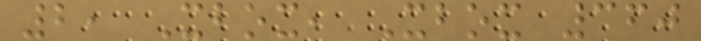2, Xbox, Xbox 360
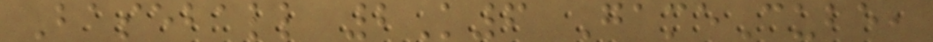Baseball 2K6 GameCube,
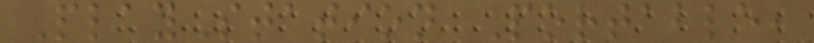PlayStation Portable,
